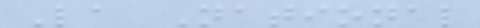La National
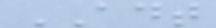ADT
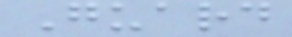Guard
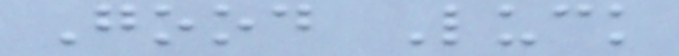Good Luck
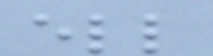ell
